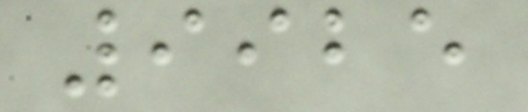9925
